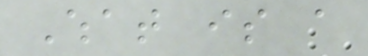What is a
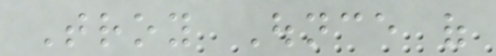Troy Ounce of
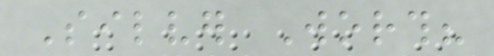Silver Worth?
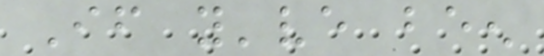If you've been
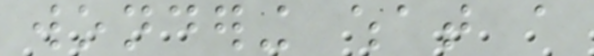wondering what a
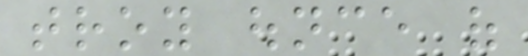troy ounce of
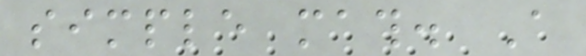simple math. A
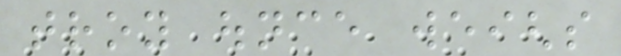troy ounce weighs
